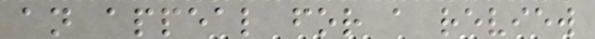an appeal for a review
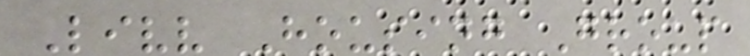Livv Housing Group
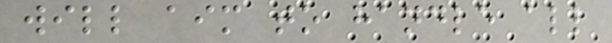will aim to handle all
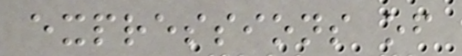expressions of
